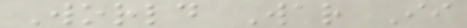World War Ii
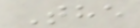The
